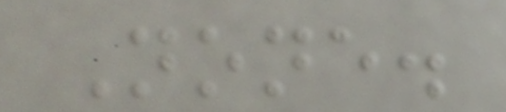None.
